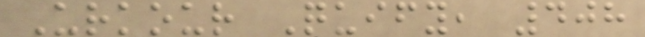Urkour Quify, 408
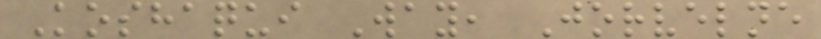Koshaqui Way, Jorvelne
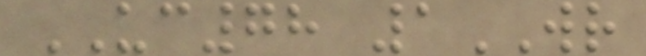UC78 1WR
